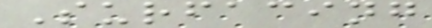Surfacing
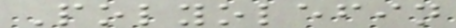Polyolefin
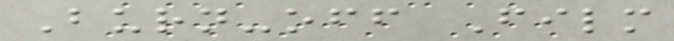Burn-off Film
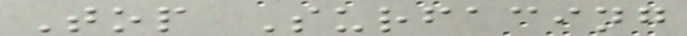Top Surfacing
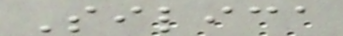Silica
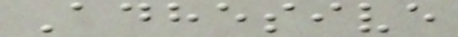Adhesive
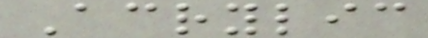Acrylic
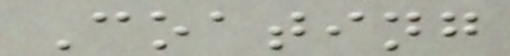Coating
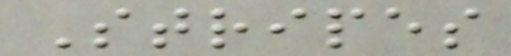Stripes
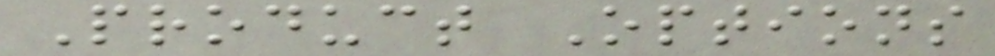Product Options
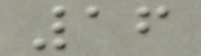16
